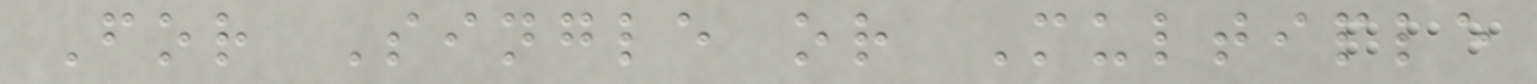For Single or Multiple
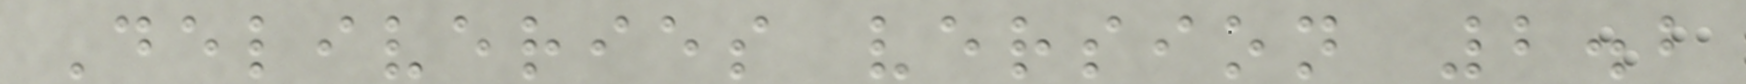Deliveries version 2.2
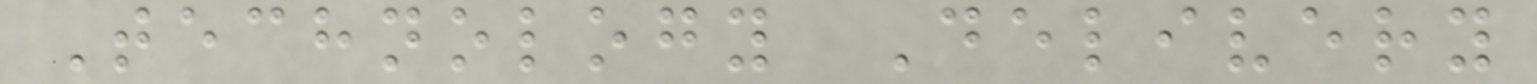Technology Delivery
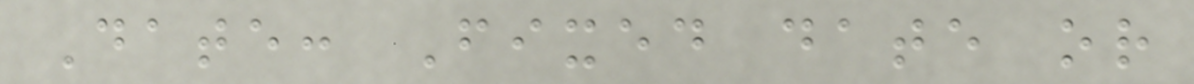Date: Fixed date or
